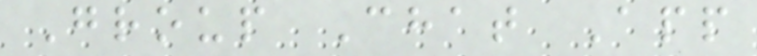Group Chat App
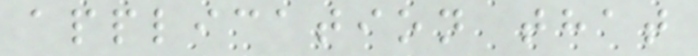application that
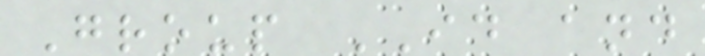Group ID and
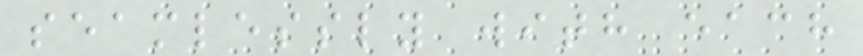seamlessly with each
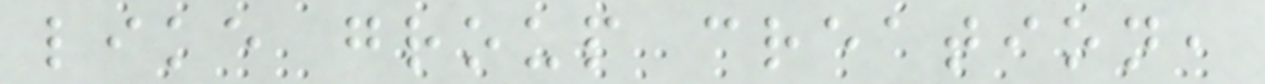like group creation,
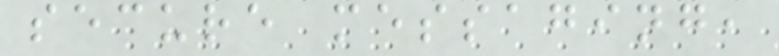secure messaging,
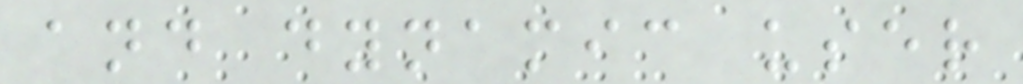and dynamic user
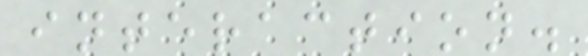interaction.
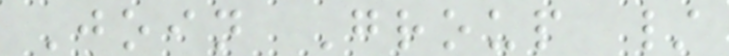Join Group /
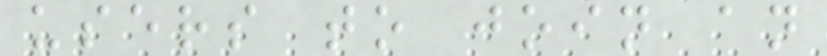users to join an
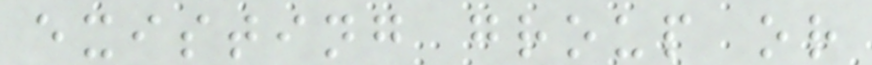existing group or
